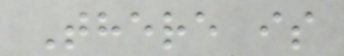There is
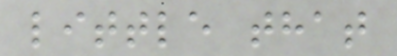little that
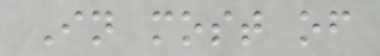In most of
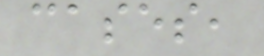cases,
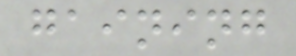gaining
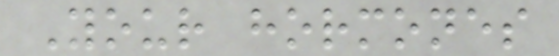Your hormones
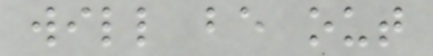will be out
